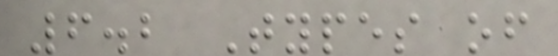6.2 Types of
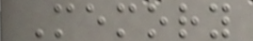Memory
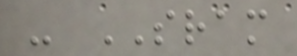- SRAM
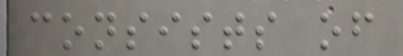consists of
